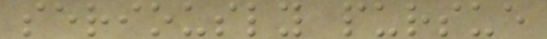seriously pursue
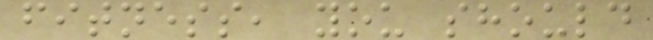fitness, you should
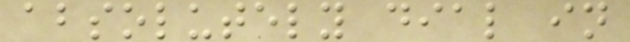absolutely dial in
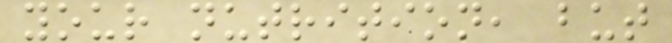your nutrition, but
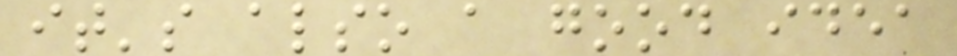it's also a good idea
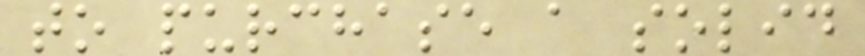to purchase a solid
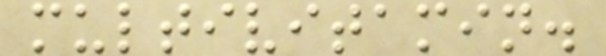multivitamin.
